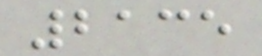2135
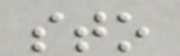sto
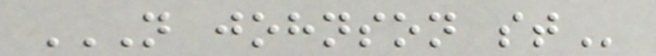N JOHNSON ST
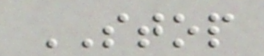STOP
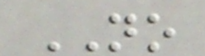NO
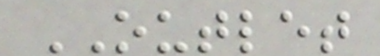OUTLET
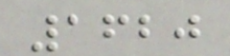1620
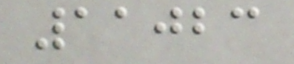11023
